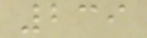239
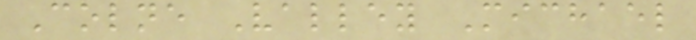Colne Valley Michael
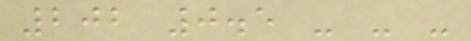202 0.5 - - -
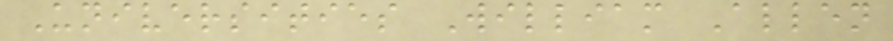Universities William Allen
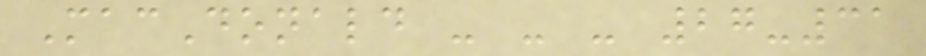MacDonald - - - 27-31
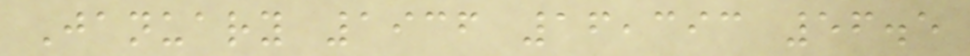January 1936 16,393 56.5
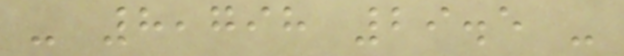- 8,798 29.5 -
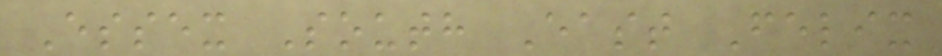Essex South East Felix
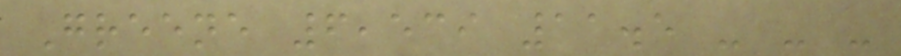Greene 6,539 11.5 - - -
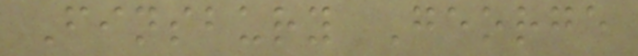Finsbury George
